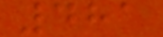481
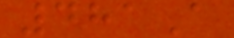481A
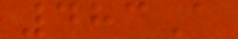483A
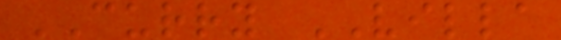CURRY VILLA
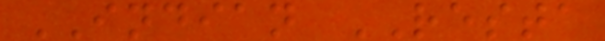INDIAN RESTA
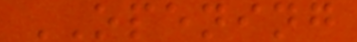OPENING
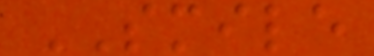SMILE
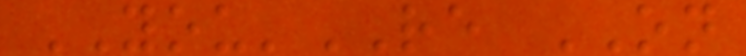YOU'RE ON
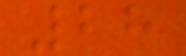28
